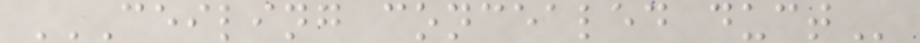CEILING CONCEALED DUCT
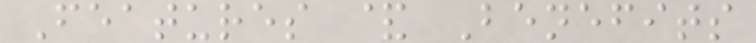Features & Benefits
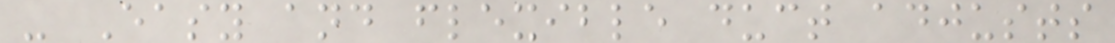- Easy and flexible duct adjusts
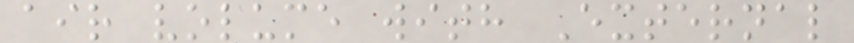air volume with External
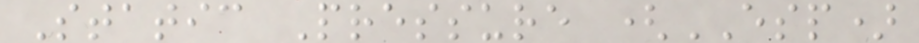Static Pressure (ESP)
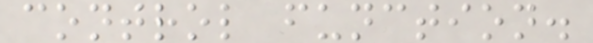control function.
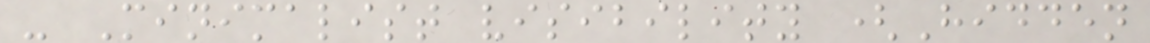- Minimalist visibility (Hidden
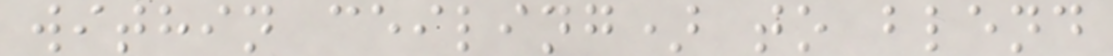within ceiling) to blend
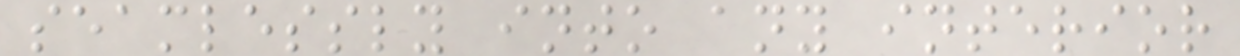seamlessly into any interior
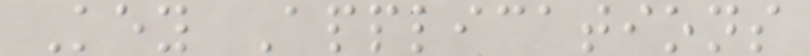Key Applications
